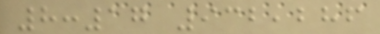8:17 932,286
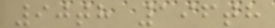90th 196th
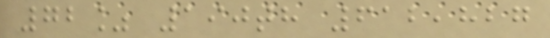72% 190th 612,827
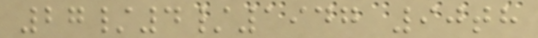27/4/1947 90th
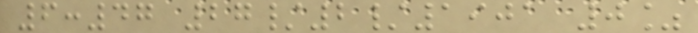6:47 27/2/1901 0%
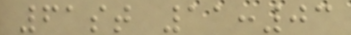61st 11:03
